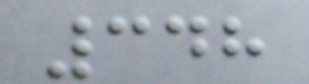348
